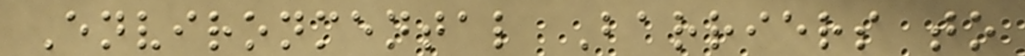Environmental Barriers to
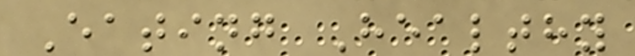Eating Healthy
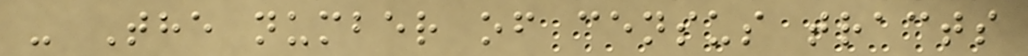- The number of census tracts
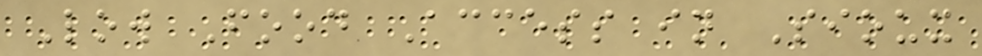Low Food Access in Sioux
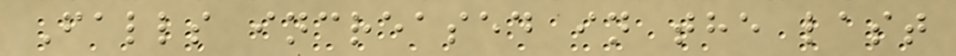Falls increased in the last
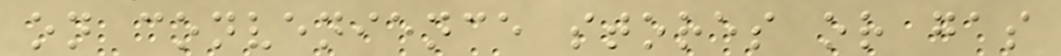on convenience stores or gas
